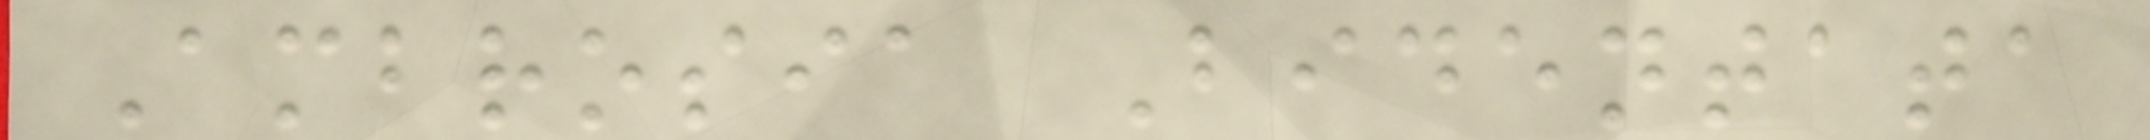Ambrosia Bidentata
